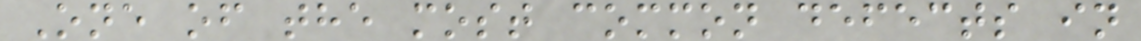One of the most common defects in
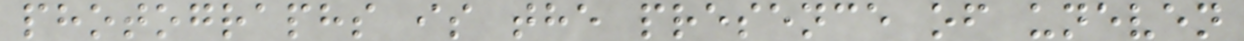photographs is the presence of uneven
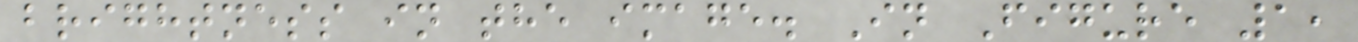brightness in the image. In Figure 1,
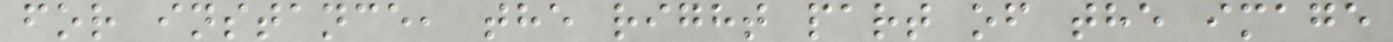for instance, the right part of the image
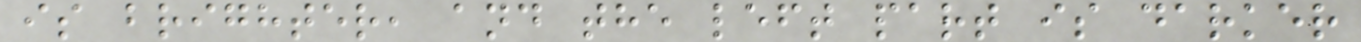is brighter, and the left part is darker
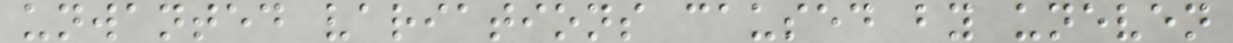unwanted variations caused by uneven
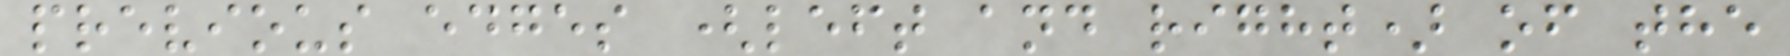previous edges (left and right) of the
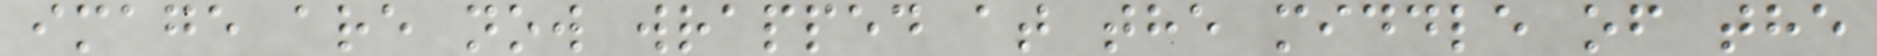image are now wrapped at the middle of the
